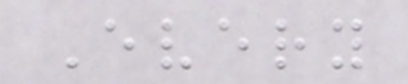Every
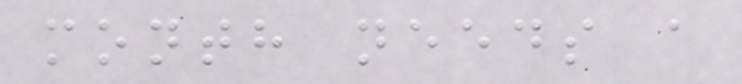month needs a
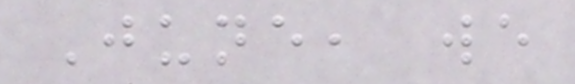June, we
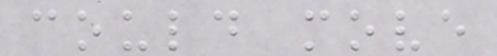could move
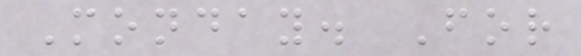Monday. For
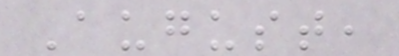August,
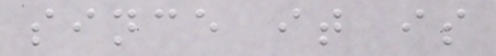since it is
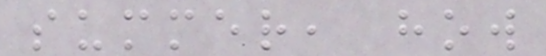summer, how
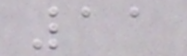11
